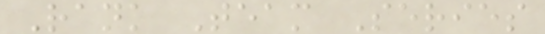Rank Team Series
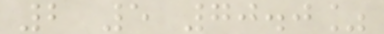2 5 70.0%
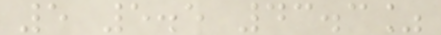5 5.5 43.3%
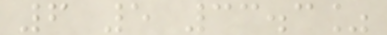6 5 33.3%
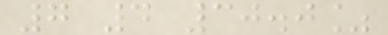7 4 30.0%
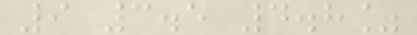9 3.5 4.8%
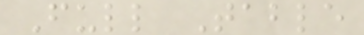Full Table
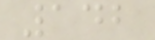142
